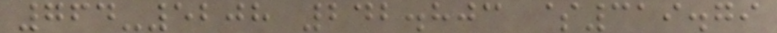764-5208 242.803 $319.79
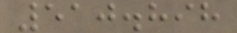510.898
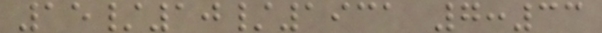15/10/1931 7:33
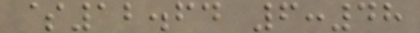$12.64 6:48
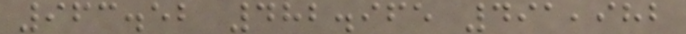963.52 482.965 491,982
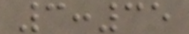3:35
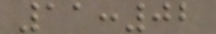11:02
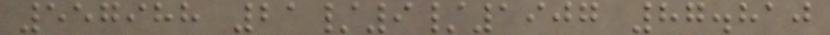557988 21/9/1907 87.810
